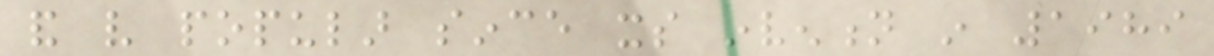and very popular since its invention in 1989
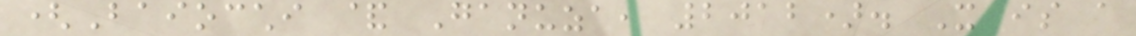(Baiocchi & Ganuza, 2012). It is a
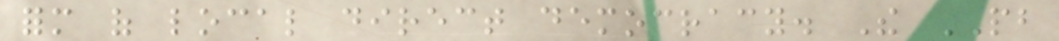form of local direct democracy. The PB
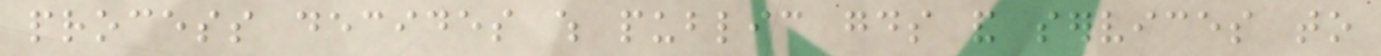process decides which public goods and services to
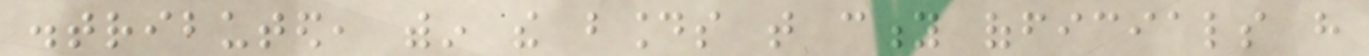distributed, within the bounds that city officials have
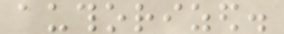authorized.
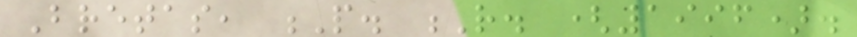Bretas, P. R. (1996).
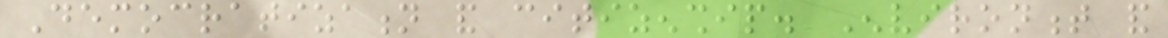Democratization and citizenship. Environment and
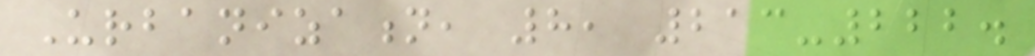Urbanization, 8, 213-222.
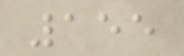155
